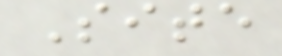Site
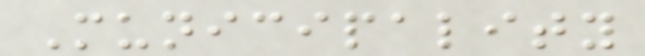Municipality
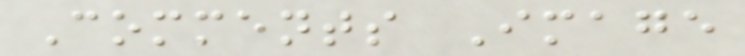Comments Image
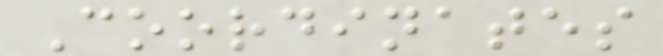Coordinates
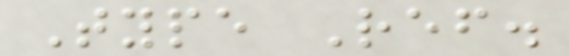Type Ref.
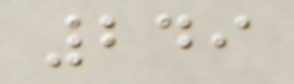249
